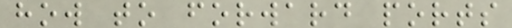how to forward ports
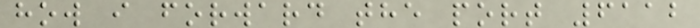how i forward the port 6112
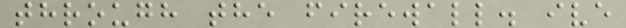through the firewall. ive
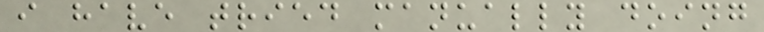i have tried manually doing
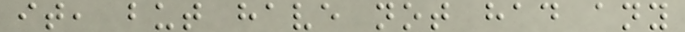it, but have not had any
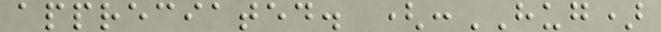appreciated. (:HUG)
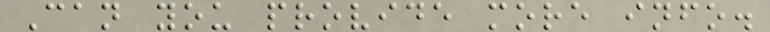Can you provide more info.
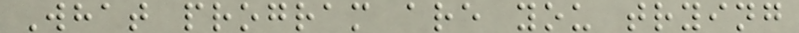What program are you trying
